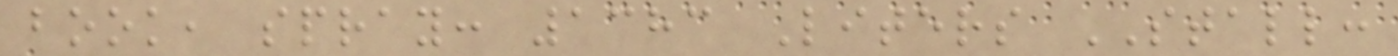book, spray: 1383 Liters STALL:
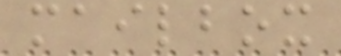mailbox
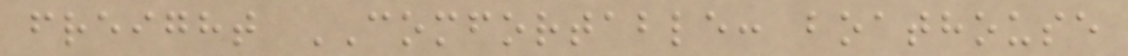freight COMFORTABLE: boathouse
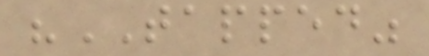"TAPPED"
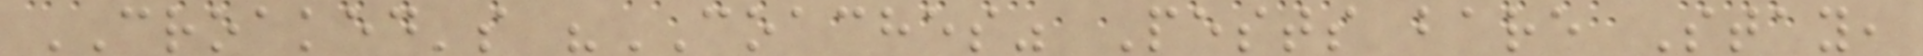CROAKED's "COACHES" Pests bare Stay,
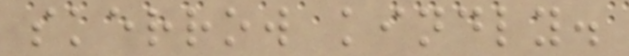skerrow kindly.
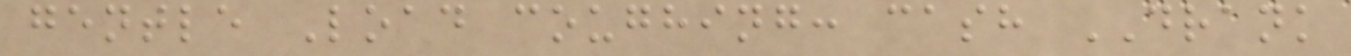gentle Load coughing: cash DRANK
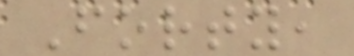Forty,
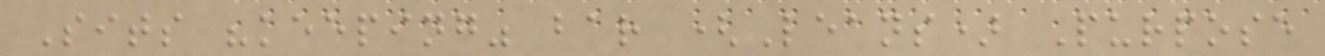Sits "keeping" bar (Leans) Purpose
